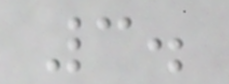3.
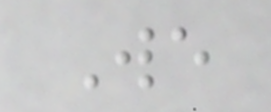We
